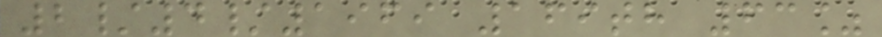2/4/1969 169th 63%
